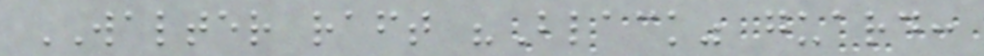WALTER raft "Black" guard:
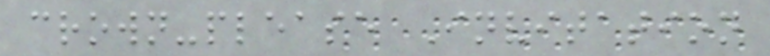crown-please Invitation
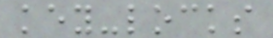key-locks
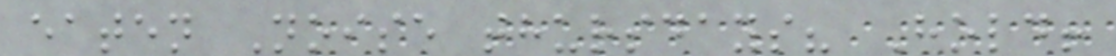eaten Noise thursdays? Hold!
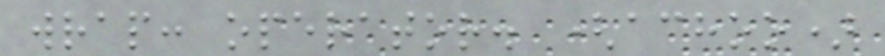wrap: operator. (achoo)
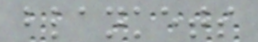blankets
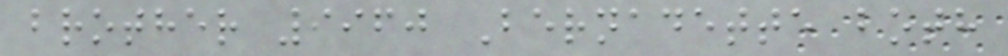brother 9960 Bernadette both
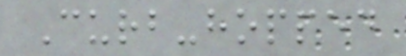Curb-hopped
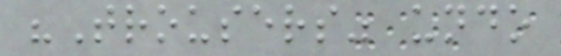"Trousers" undo
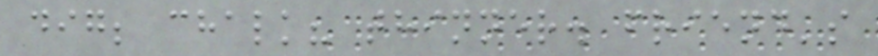dig; chalk? thinner. friend's
